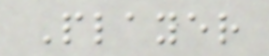Player
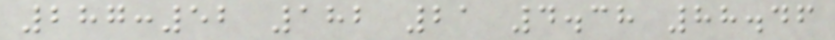287:52 182 21 4.38 88.46
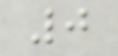0
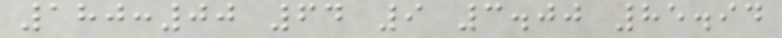180:00 64 9 3.00 85.94
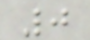0
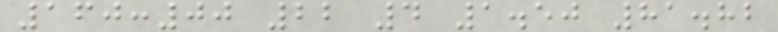160:00 22 4 1.50 81.82
